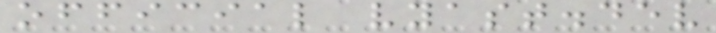official vyast.dev
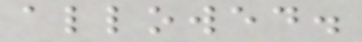allowed.
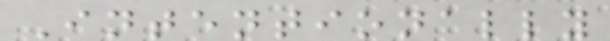Intentionally
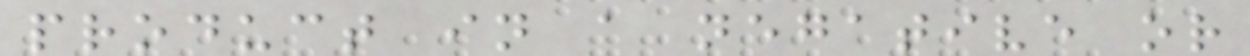product in a negative or
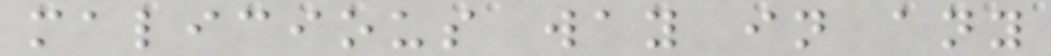malicious way in any
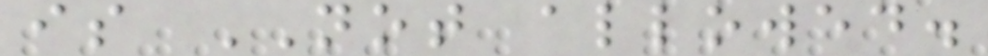is NOT allowed.
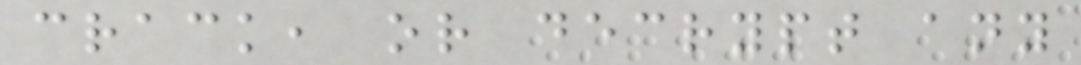crack, or decrypt any
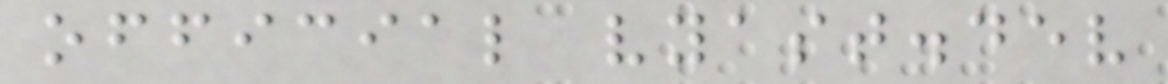official vyast.dev
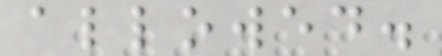allowed.
